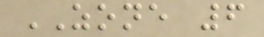ZONE 6
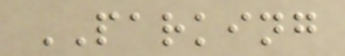PARKING
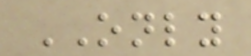ONLY
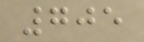705
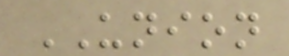UNION
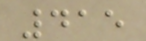415
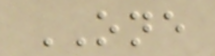ONE
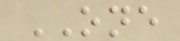ONE
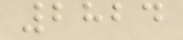2824
